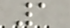1
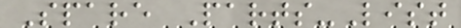Spare Parts-List
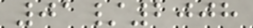01/2008
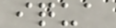iqua
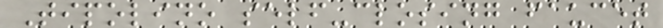Tipolino self-closing faucet
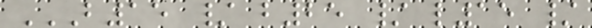B15 / B25 / L15 /
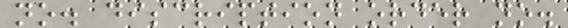no. discription order no.
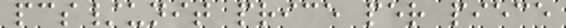pcs/unit price per piece
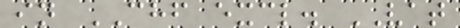in CHF excl. VAT
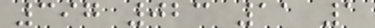397 023 11 1
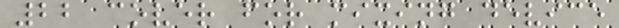22 cover for mixing device
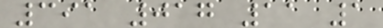391 017 11 1
